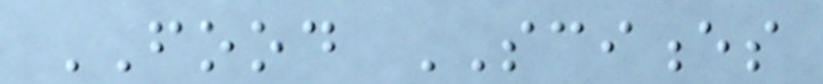FOOD SCIENCES
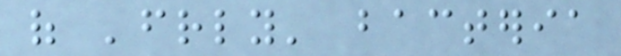of 'friendly' bacteria
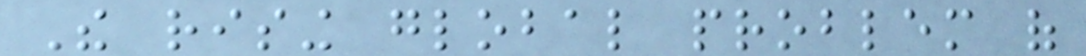The rising global problem of
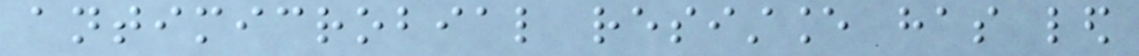antimicrobial resistance has led
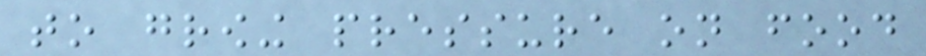to growing pressure on food
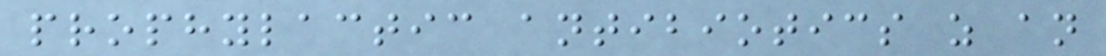prophylactic antibiotics as an
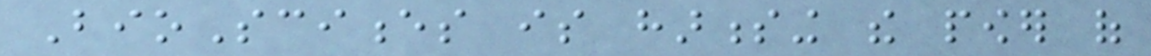BioSciences is harnessing the power of
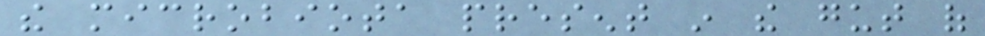the microbiota present in the gut of
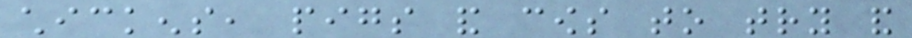chickens, pigs and cows to try and
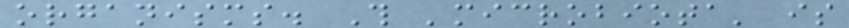organisms. This 'microbiota' is
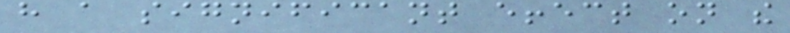have a significant effect on the
